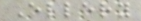Ellery
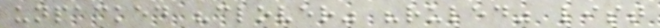unpacked "clover" "ruled" list
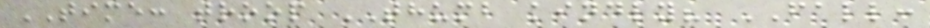TIME: troop THUMB kindly? FALL:
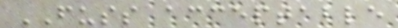FUSS acceptable
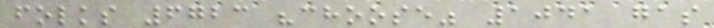folks 6723 "choose" 1041 gas
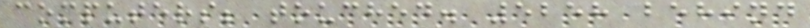computers; touched. 5258 behind
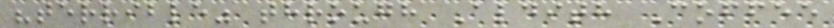"terrible" through Aldith Coffee
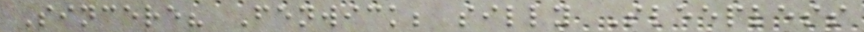Sincere? Fenwick; silly Sleepless
